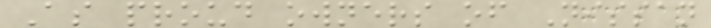As proud owners of Nissan
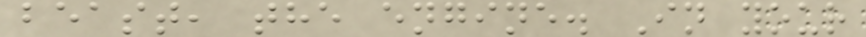beast, the engine. In your
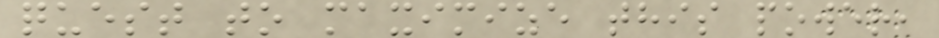quest to maximize this power,
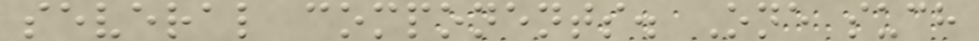several components. One such
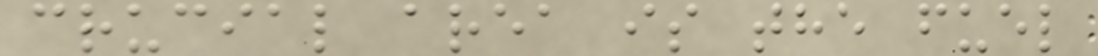crucial area is the fuel
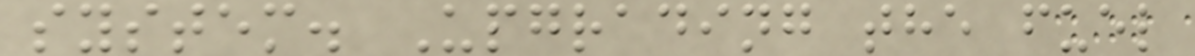system. Upgrading the fuel
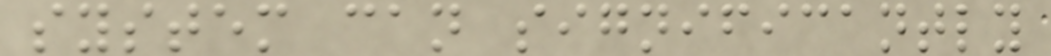system can significantly
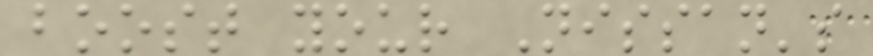boost your Nissan's
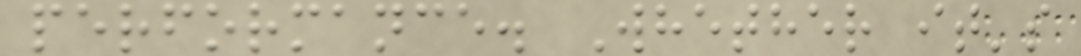performance. Whether it's
